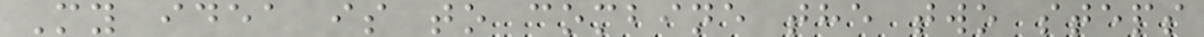My idea is to combine the two steps
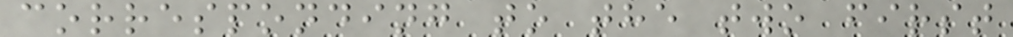corresponding to the two first
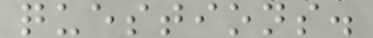questions.
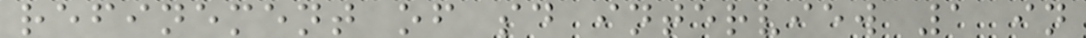refinement of sd interview 1 in
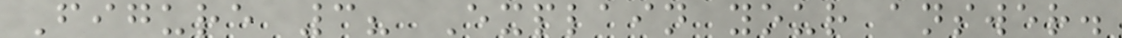Figure 3? Explain your answer.
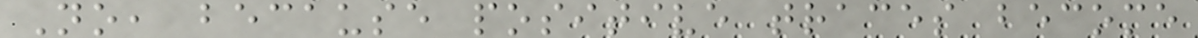No, because positive traces become
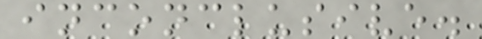inconclusive.
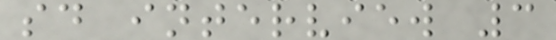sd interview 3
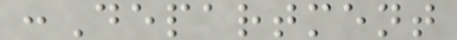:Department
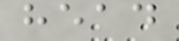head
